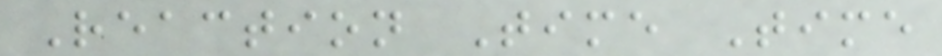Reaction Time Time
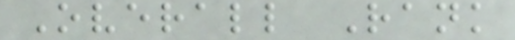Overall Rank
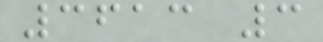3613 3
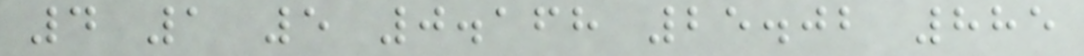4 1 5 0.168 25.02 885
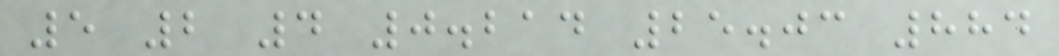5 2 4 0.214 25.03 884
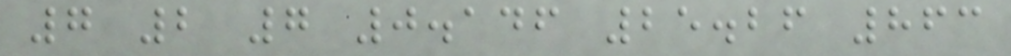7 2 7 0.146 25.26 863
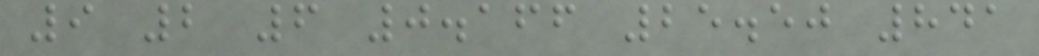9 2 6 0.166 25.50 841
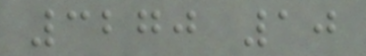3270 10
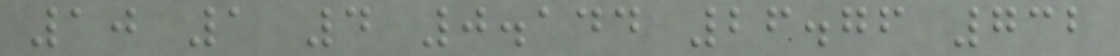10 1 4 0.144 26.76 732
